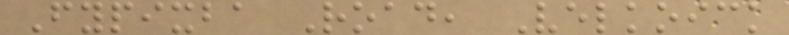Fypixba Road, Velkoick
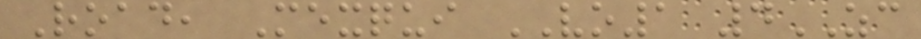Road, Mexqui VO1 4ZC
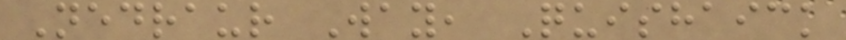Nedraur Way, Quishaick
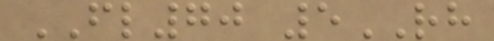FL70 5RH
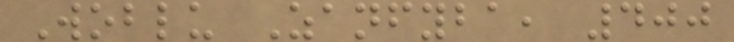Woblu Zanfyba, 400
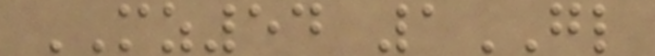MZ54 1GL
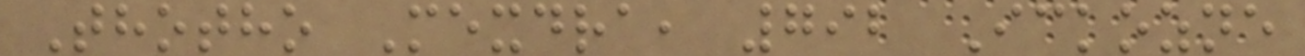Thotho Mexdra, 792 Ickozne
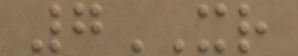7XR
